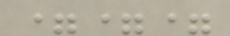===
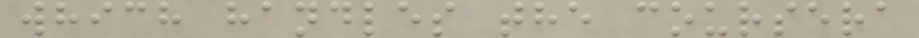which handles the coursera
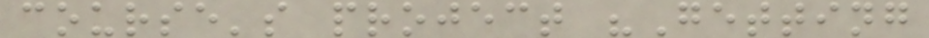course's project "Getting
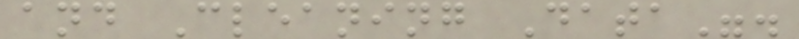and Cleaning Data".
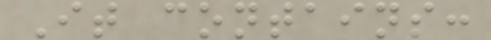It contains:
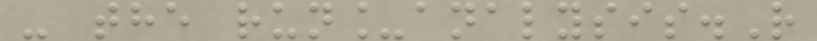- the run_analysis.R
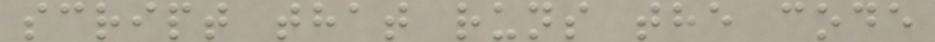script that runs the code
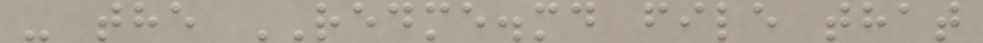- the REDME.md file that
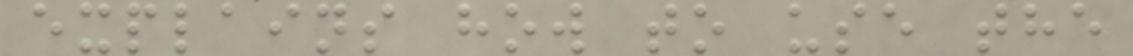explains how to use the
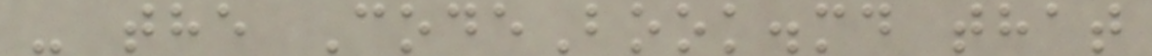- the CodeBook.md that
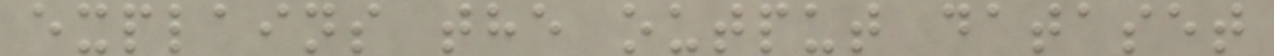explains the output dataset
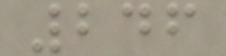246
